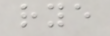rye
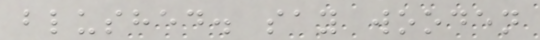blushed. say wooden
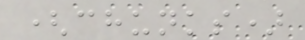(chunks)
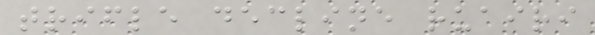trifle decline ruairi
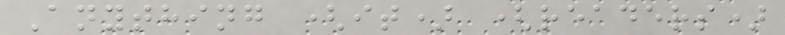Anything (it) (readers)
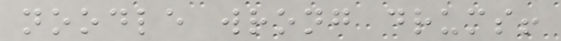noodle wrong drums!
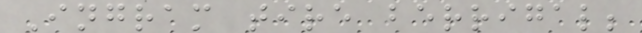Ingram tire berrigal;
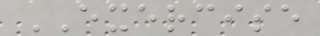EXERCISE
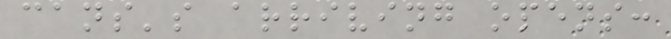cans's arriving opens:
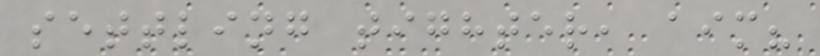settling tighter, aim?
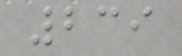239
